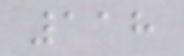118
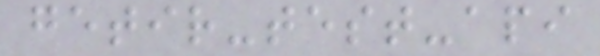getir-test-api
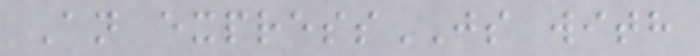An expressJS with
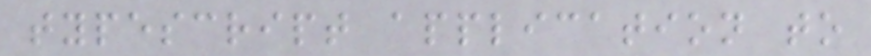typescript application to
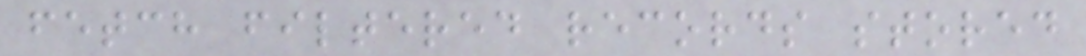fetch filtered records stored
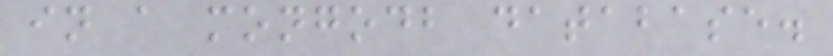in a mongodb database.
